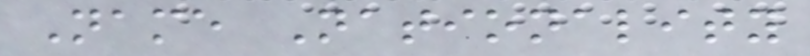Name Nationality
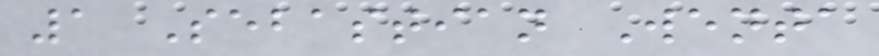1 Sebastian Wenta
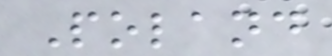Poland
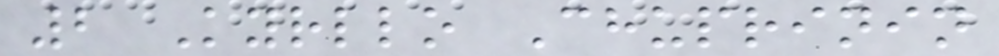2 Kyrllo Chuprinin
